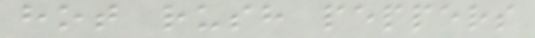hot rush peppers
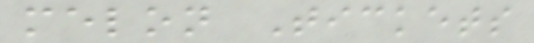melon Tickets
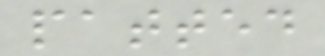patted
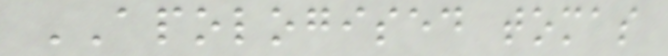APOLOGISED tomas
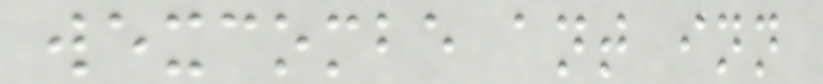wexcombe ant inn
